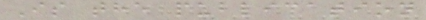Is the publication
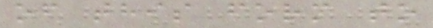of this form to
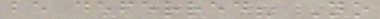be deferred? No
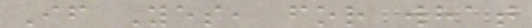If Yes, for what
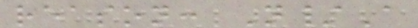reason: N/A
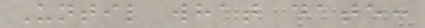Until what date:
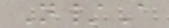N/A
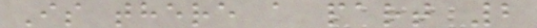Is there a part 2
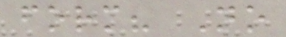form? No
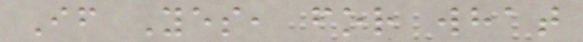If Yes, for what
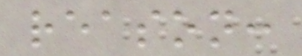reason:
